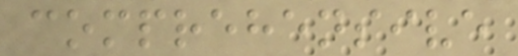comprehensive
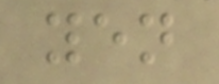yen
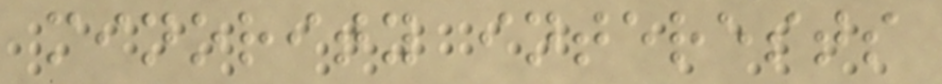minority interests
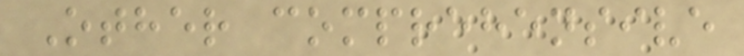Other comprehensive
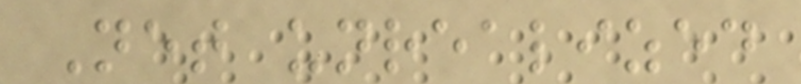Net unrealized
